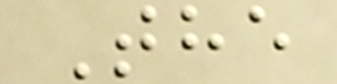The
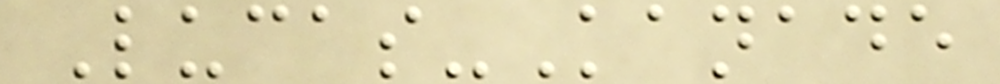Lucas-Kanade
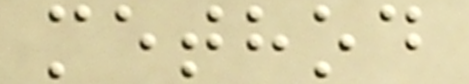method
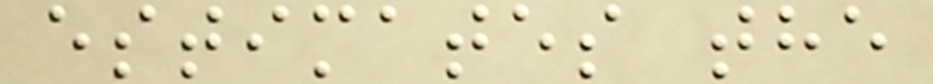estimates the
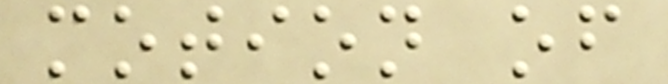motion of
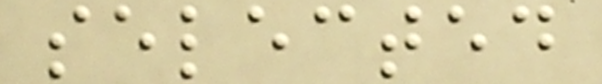selected
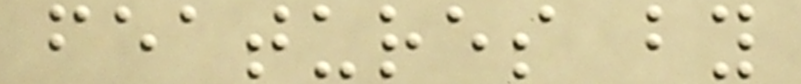features by
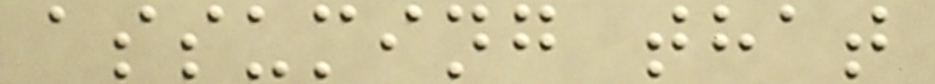assuming that
